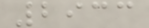2933
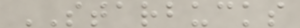STARBUCKS
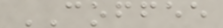COFFEE
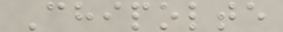Chipolte
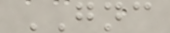GNC
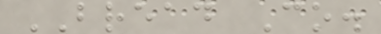BREAD Co.
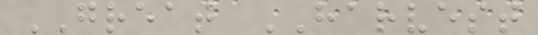GREAT HARVEST
